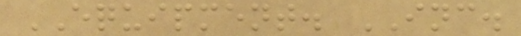EQUIPMENT. INC.
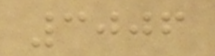3006
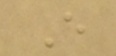E
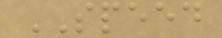SPEED
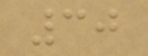30
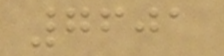7601
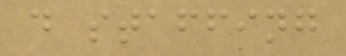d staffing
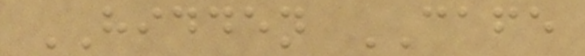HIDDEN CAFE
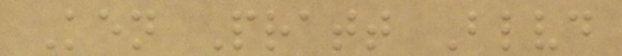Ken Pratt Blvd
